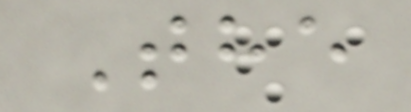The
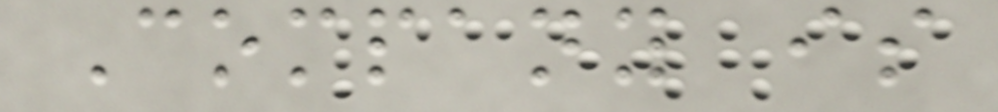Company is
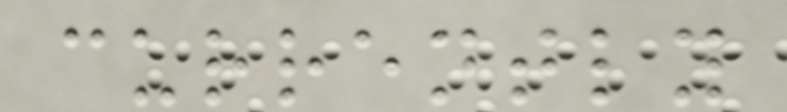currently
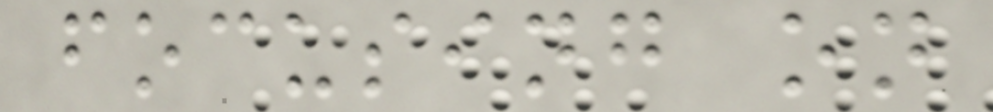focusing on
